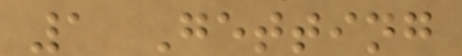1 Getting
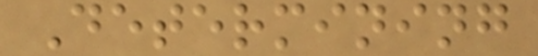Determining
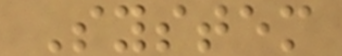System
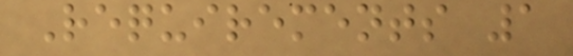Requirements 1
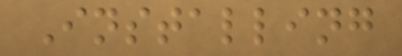Installing
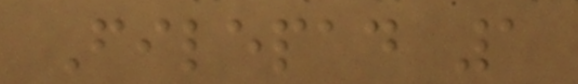Filepad 1
